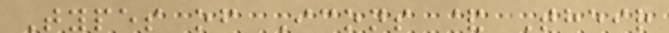Types of Icons & Their
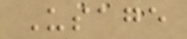Usage
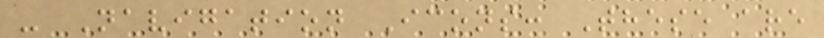- Navigation Icons: These are
